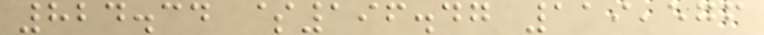824.34 $196.47 119,576
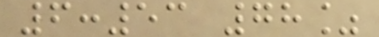6:53 78%
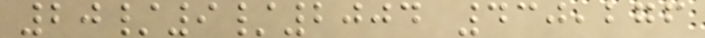20/9/2004 430,276
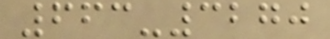663-3270
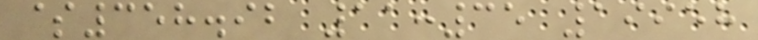$358.92 11:35 19958
